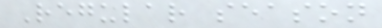Regular season
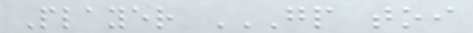Player GP TOI
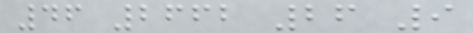46 2662 26 9
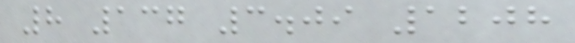8 137 3.09 1208
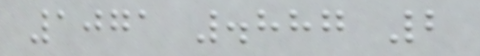1071 .887 2
